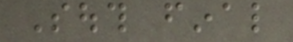South final
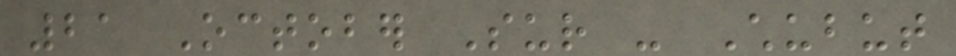21 October Sur - Chubut
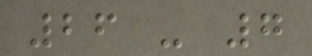26 - 7
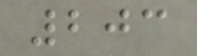203
